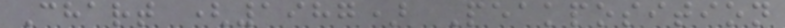Chart (1987) Peakposition
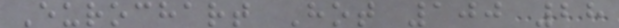Eurochart Hot 100 28
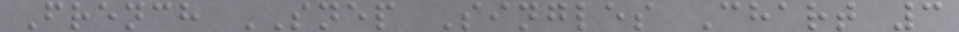French SNEP Singles Chart 3
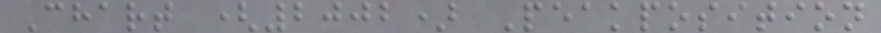Chart (2002) Peakposition
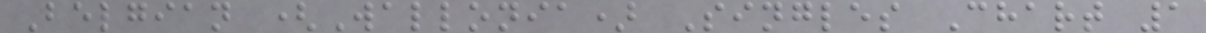Belgian (Wallonia) Singles Chart 1
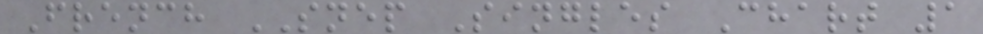French SNEP Singles Chart 1
